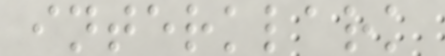interklark
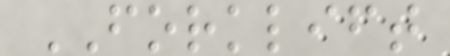FORKLIFT
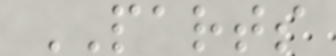PARTS
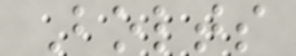Bolts
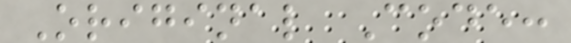Original Code:
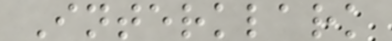Interklark
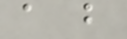a b
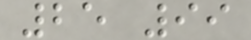25 99
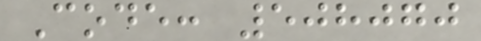Code: 508070
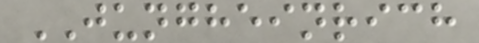JUNGHEINRICH
